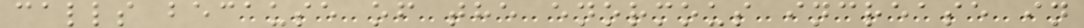calls because of the enormous increase in
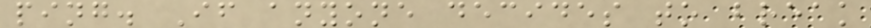ping. If anyone decides to break
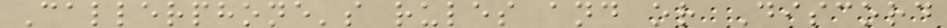Callerphone's rules and or Discord
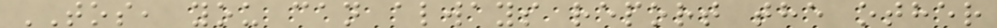TOS, you can always report the other
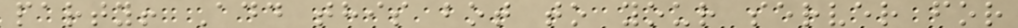party! Add this bot to your server for
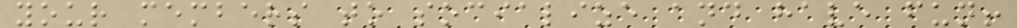your members to socialize and have fun!
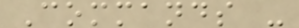Commands -
